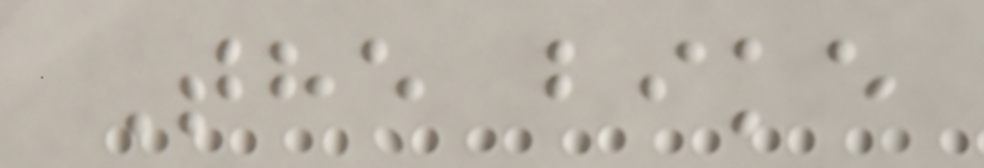The bike
